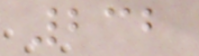232
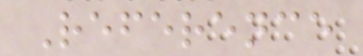Reference
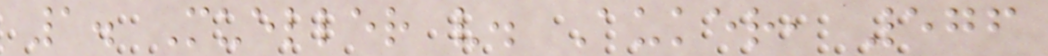1. Mueller v. Auker, 576
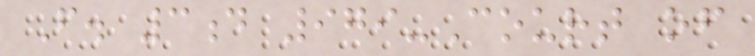F. 3d 979-Court of
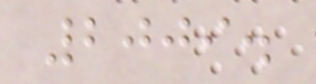2009.
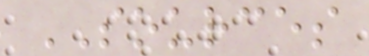SOURCES
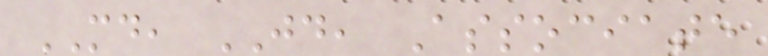MD, JD, Associate
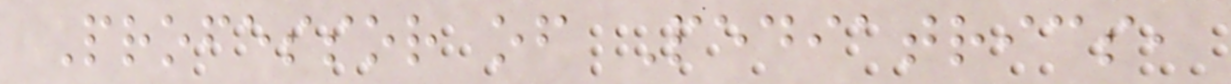Professor of Pediatrics,
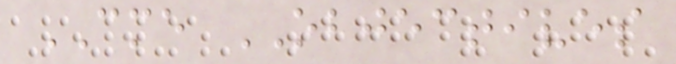CME OBJECTIVES
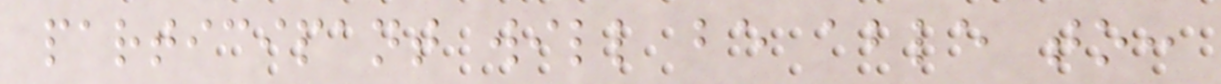participant will be able to:
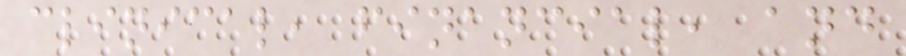clinical, financial, and
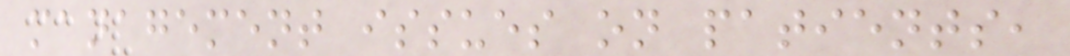management issues on patients,
